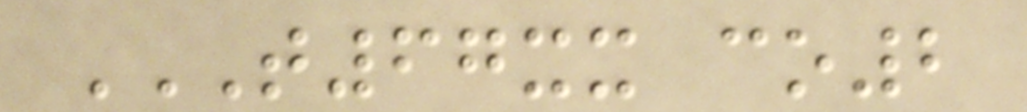T67XX CO2
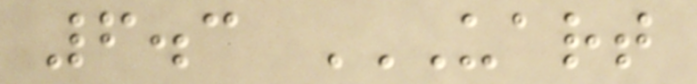6.3 UART
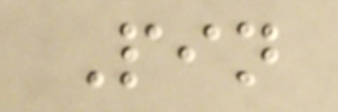Pin
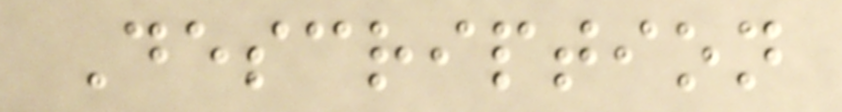Description
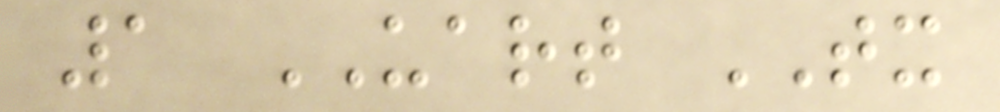1 UART TX
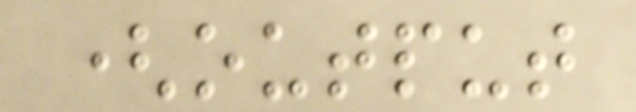(output
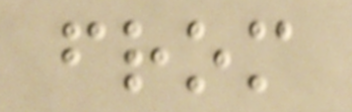from
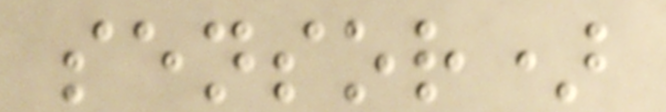sensor)
